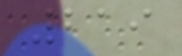219
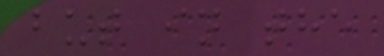but in the
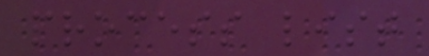process list
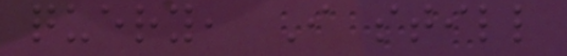query, I still
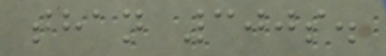than 300s.
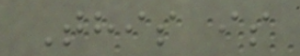This is
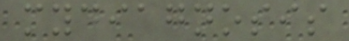mydiagnosis
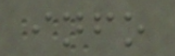info
